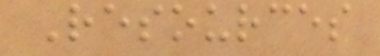Resources
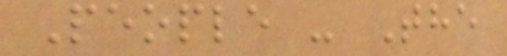People - The
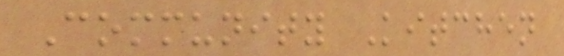Community Kitchen
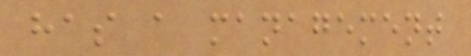has a management
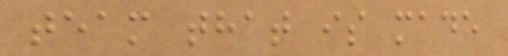team that is made
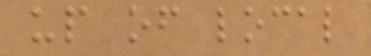up of local
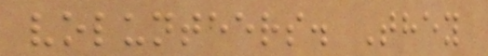volunteers. They
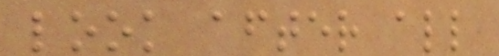look after all
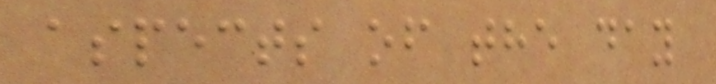aspects of the day
